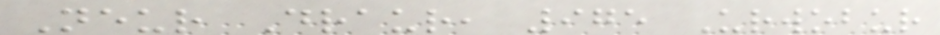Neur Draur, 975 Urwobur
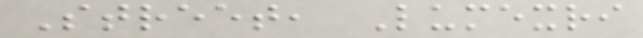Street, Lumexri
